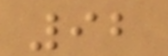92
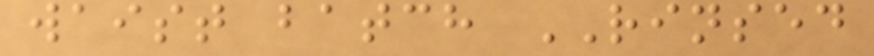waist batch RINSED
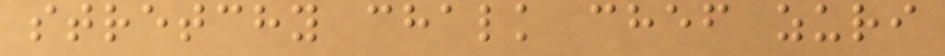stretchy chalk chef zuri
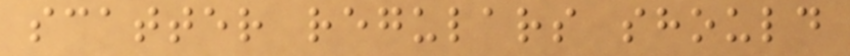scatter regulars should
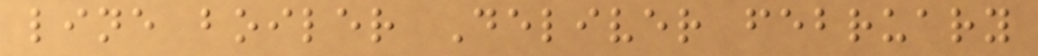line boiler Deliver february
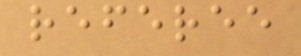referee
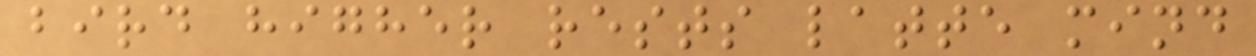bird higher rests latte mind
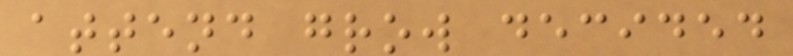attend grow decided
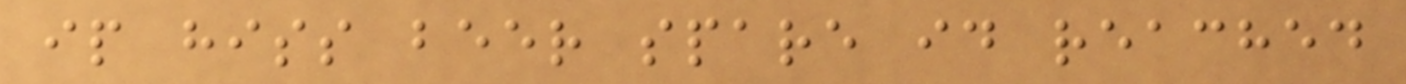ip hiss beer spare id reached
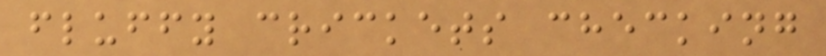fluffy crickets checking
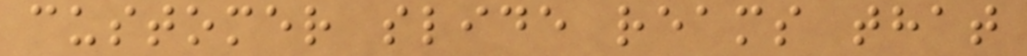customer slide reams that
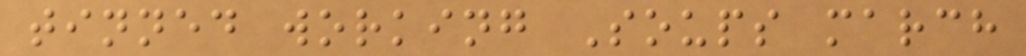tinned working Soups march
